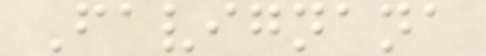Favignana
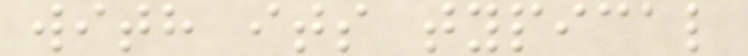with its typical
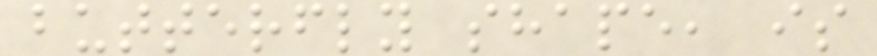butterfly shape, is
